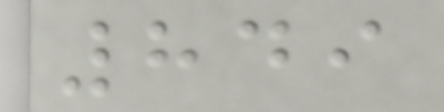849
